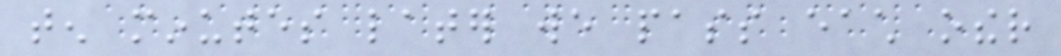ten minutes later we pass each other
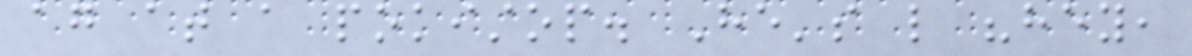again at a pokistop. He's like "hey,
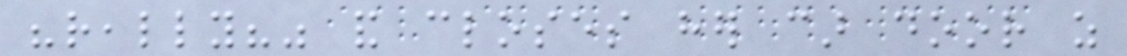"really?" and closes her car door as
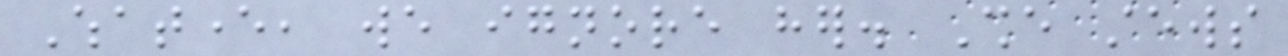Whatever, we ignore her. She stews
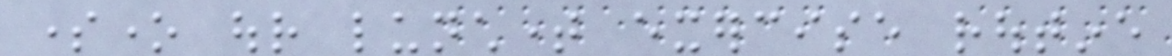someone our lunchtime exercise routine
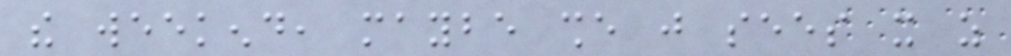the weekend, maybe she just sees it as
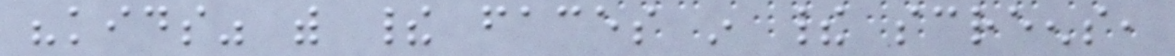"kids" with their faces in their screens,
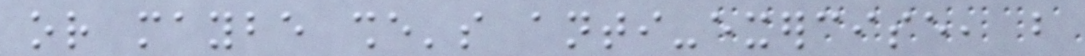or maybe she's anti-exercise, but
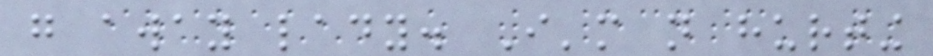go away lady. I'm not hurting
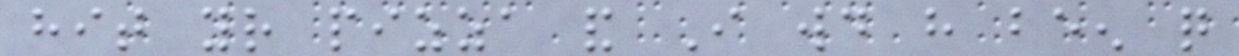hit your pizza and I would have been quite
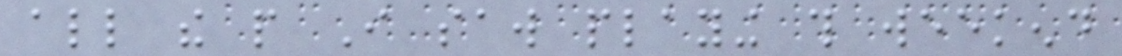all the people I saw playing this weekend
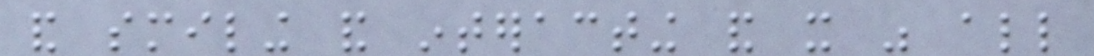and smiling and interacting and it was all
